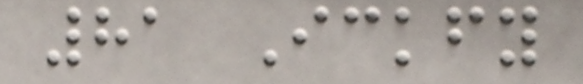81 Ickfy
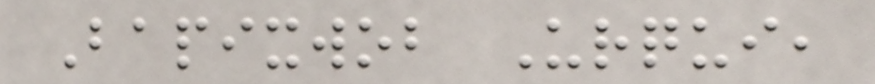Bapixwob Urqui,
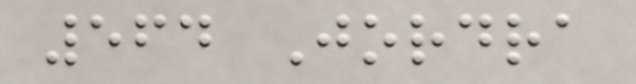564 Jordra
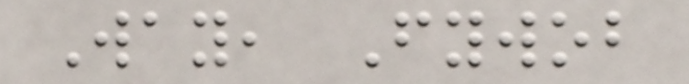Way, Fywob
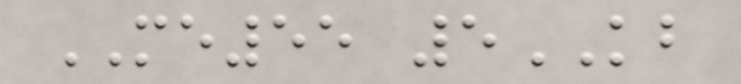ME55 5KB
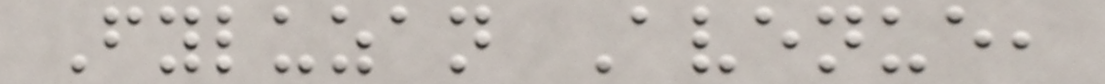Fyluzan Avenue,
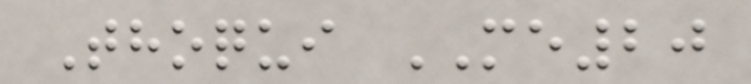Thoqui ME20
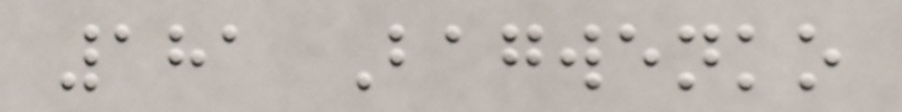181 Bagwenko
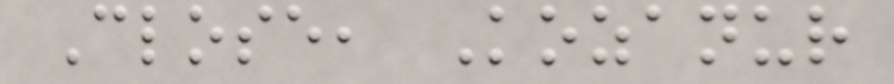Close, Kozanur
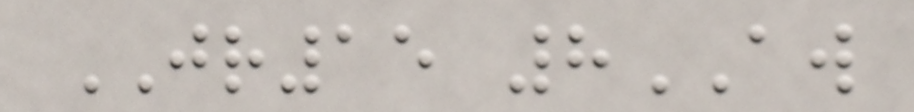JR15 8AW
